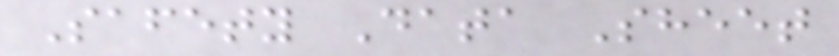Safety Data Sheet
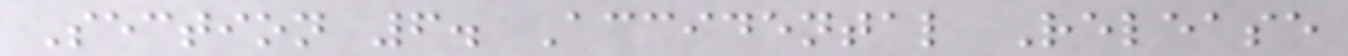Section 6. Accidental Release
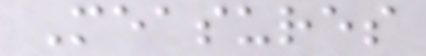Measures
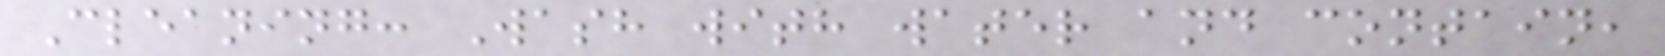Cleaning: Wash with water and contain,
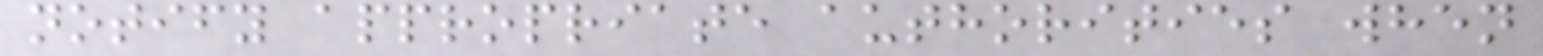notify appropriate authorities when
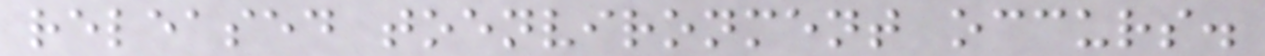released toenvironment occurs.
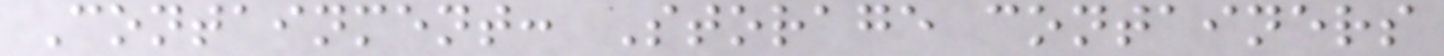Containment: Storage containers
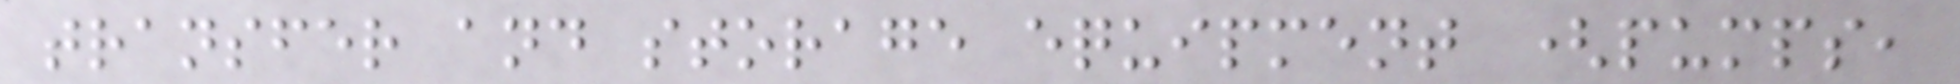transfer and storage equipment (pumps,
